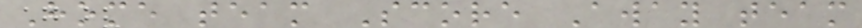Home team Score Away team
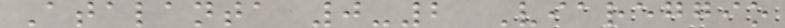Atalanta 0-2 Viareggio
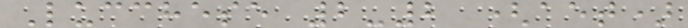Lucchese 2-2 (aet)
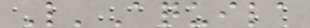L'Aquila
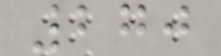270
